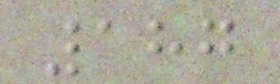187
